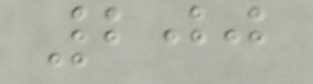200
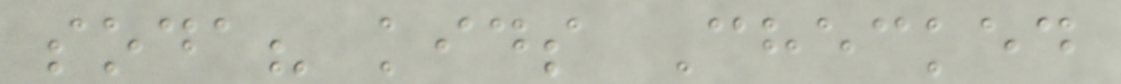soda? kids Checked
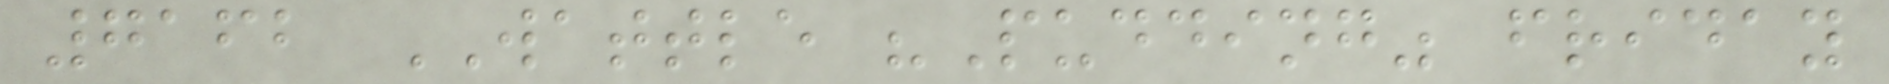7162 WATTLE "Pudding" friday
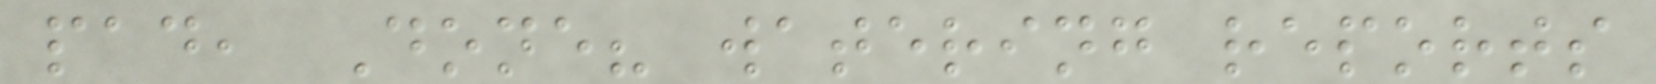pad, Done? watering reports
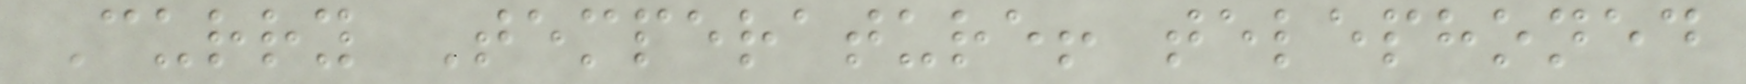Curry Temperature! telephoned
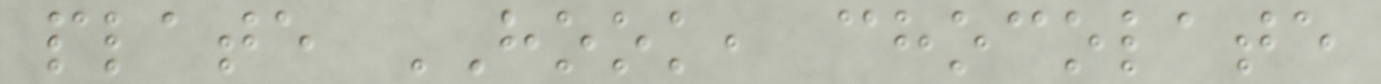plate HOOK, chocolate
